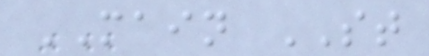MAIN ST
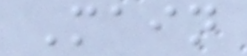Main
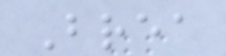Brea
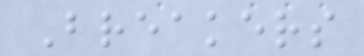Breakers
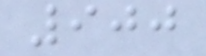900
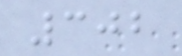302
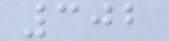302
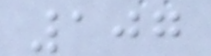107
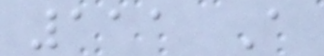111 A
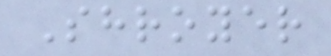Shroyer
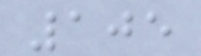105
